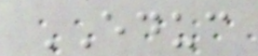EDUC
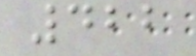422
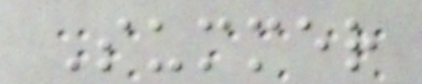Summer
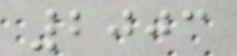2003
